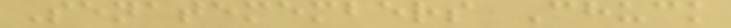Senatemembers Chuck
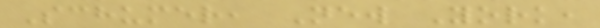Schumer, New York,
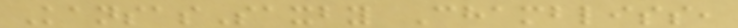KansasSaxby Chambliss,
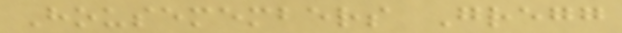Housemembers Gregg
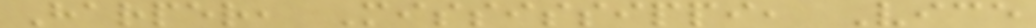Harper, Mississippi, Vice
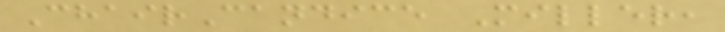ChairCandice Miller,
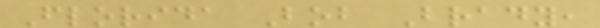Florida Bob Brady,
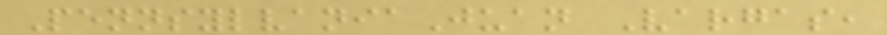PennsylvaniaJuan Vargas,
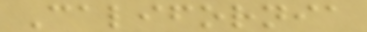California
